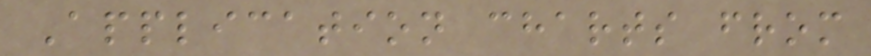Application charts from
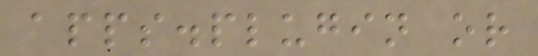apps.plugin or
